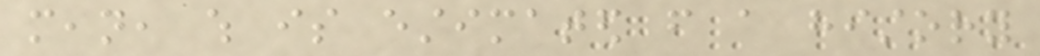mean, which is estimated from a history
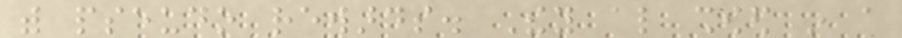with pseudo rewards. They also showed in a
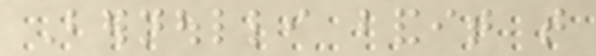Bernoulli bandit that
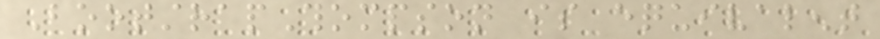BootstrapThompson is equivalent
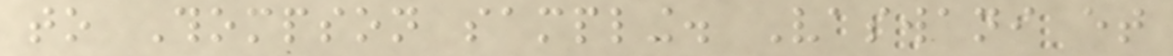to Thompson sampling. Vaswani et
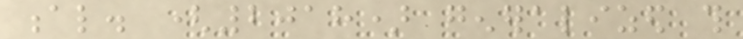al. (2018) generalized this
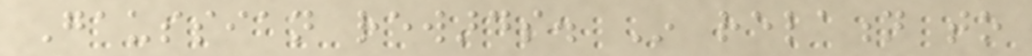Gaussian rewards. In relation to
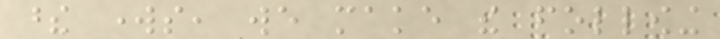these works, we make the following
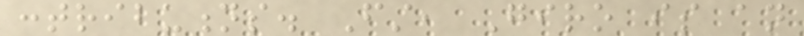contributions. First, Giro is an
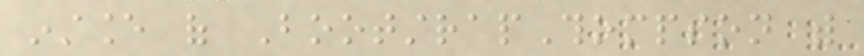instance of BootstrapThompson with
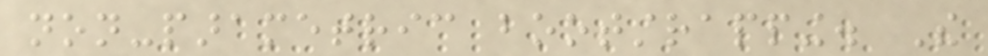non-parametric bootstrapping. The
